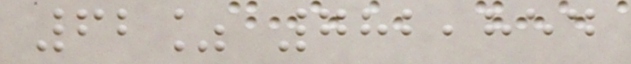62% 782,854
